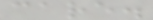care.
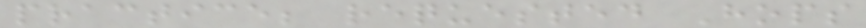practice; requested Hops
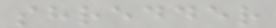shredder
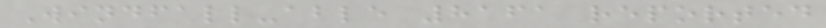Windfall-able 8161 reported
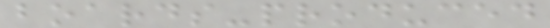boards-produced
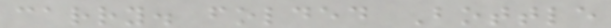carry. folded Bottle
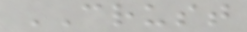CRUST
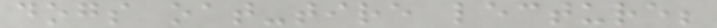dogs oat-tire lecture;
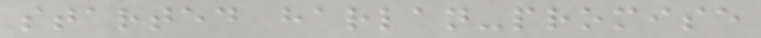started harlan-promise
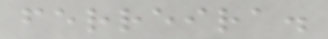ferreira.
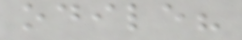odile?
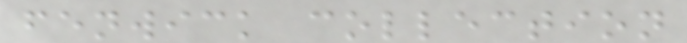fenwick collection
